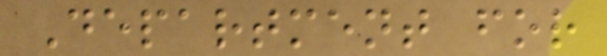Department for
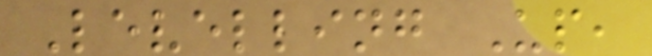Levelling Up,
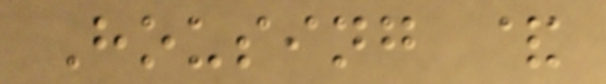Housing &
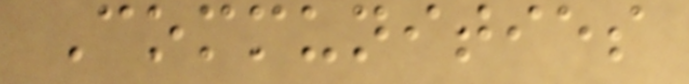Communities
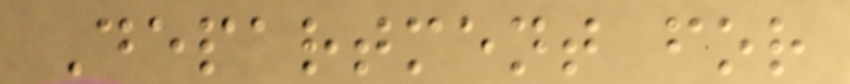Department for
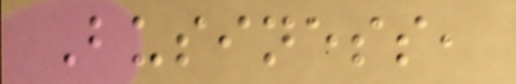Business,
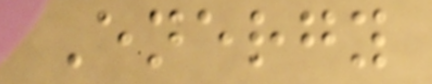Energy
